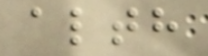alth
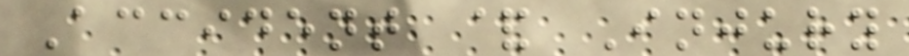Accident & Injury
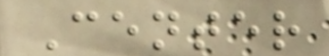Center
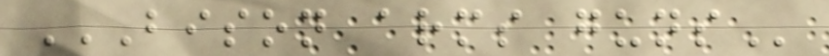BISON ARMS GUNS
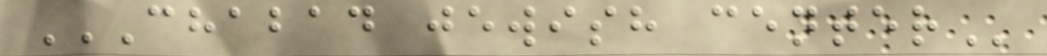CHABAD JEWISH CENTER
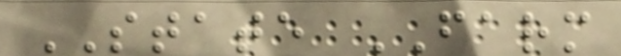STATE FARM
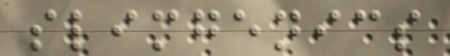slimgenics
